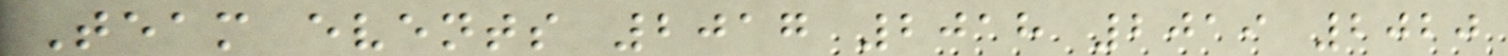Team events 2017 2018 2019 2020
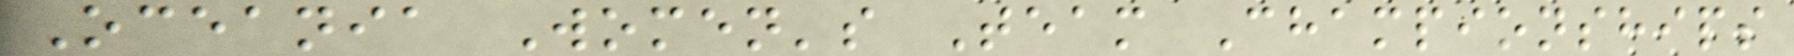Oceania Women's Team Championships
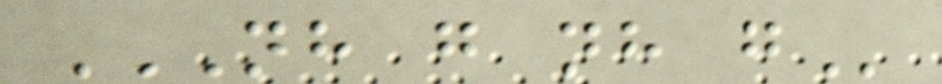NH G NH G
